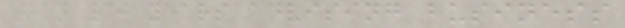than 30 years advising business
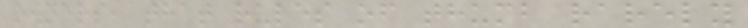owners, that rules of thumb rarely
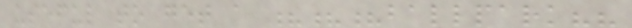useful to get a ???ballpark??
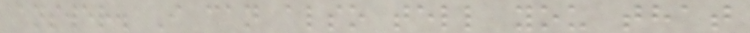answer. I can also tell you that
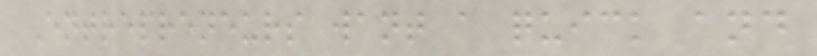Entrepreneurs want a quick and
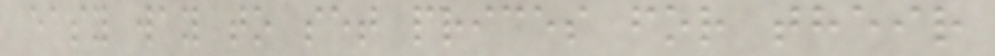easy way to set prices for their
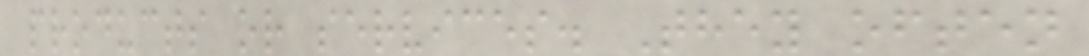products or services. They often
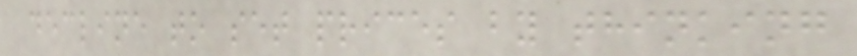decline to set prices by thinking
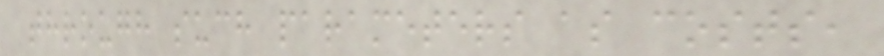through such parameters as costs,
